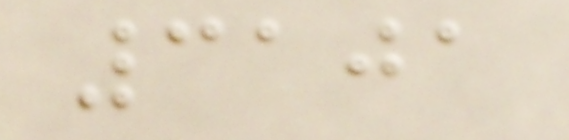3101
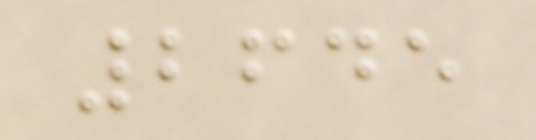2645
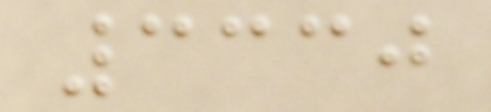3330
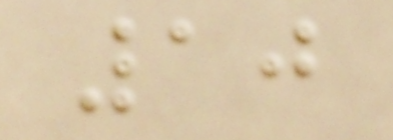10
